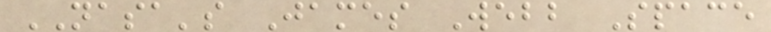NASA's James Webb Space
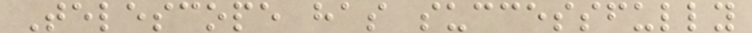Telescope has successfully
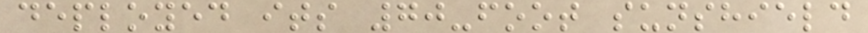deployed its 70-foot sunshield
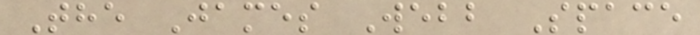The James Webb Space
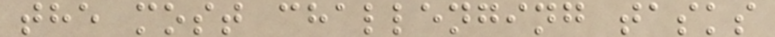the most challenging tasks
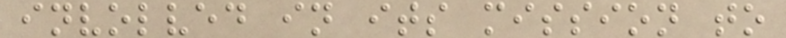involved in its mission to
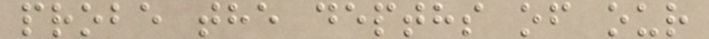probe the depths of our
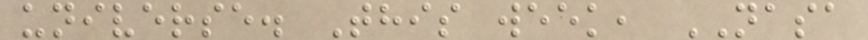universe. This week, NASA
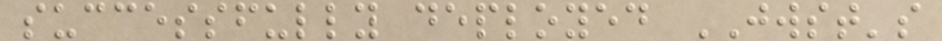successfully deployed JWST's
